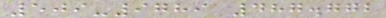509-9789 487.772
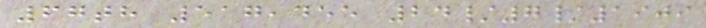67th 517,455 24/7/1909
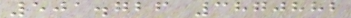501.726 3870882
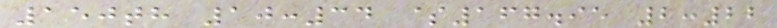150th 10:34 $167.95 2:22
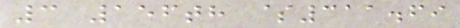3 156th $311.69
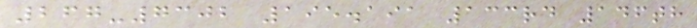267-7302 195.191 133rd 146th
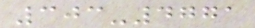303-4771
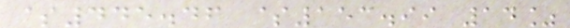$445.46 $153.99 14%
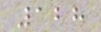128
